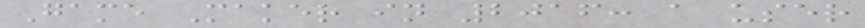Game Maker in 2016: a user
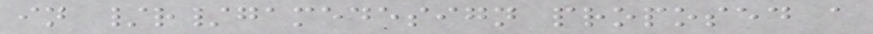in /r/gamedesign proposed a
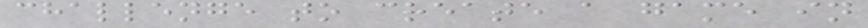challenge to create a game in
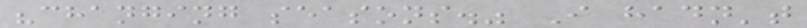"changing seasons." I hadn't
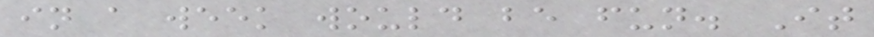in a week would be fun. It
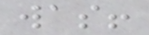was!
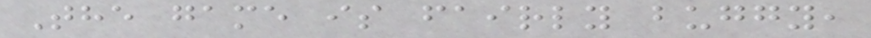The game is fairly buggy,
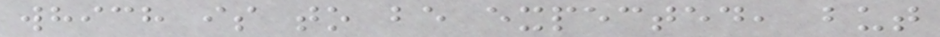which is to be expected, but
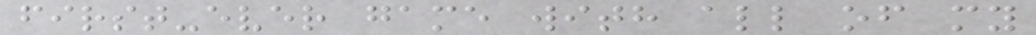first-ever game with all of my
